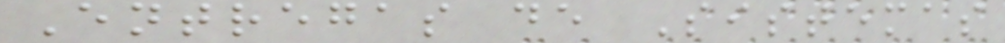Entregas de Sistemas
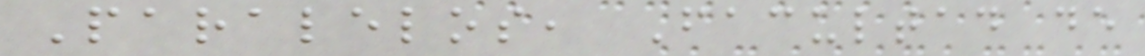Paralelos, Facultad de
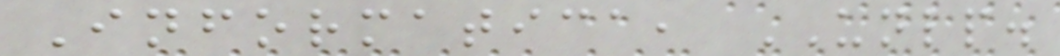Informatica, UNLP.
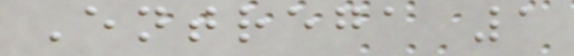Entrega 1
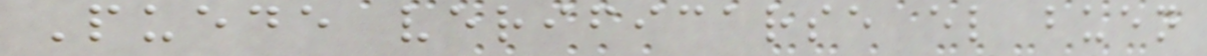Puede verificarse el buen
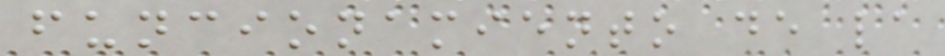funcionamiento de la
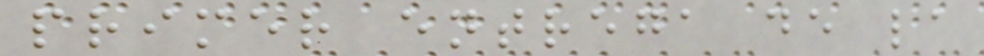primer entrega de la
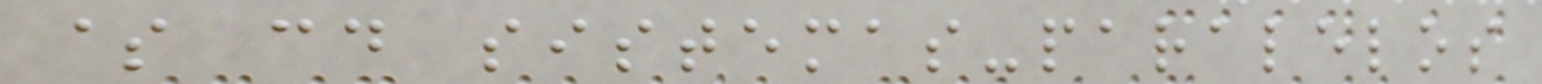$ cd sistemas-paralelos
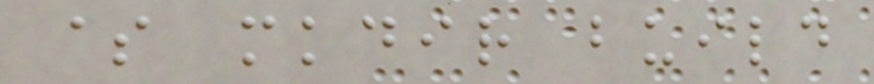$ mkdir build
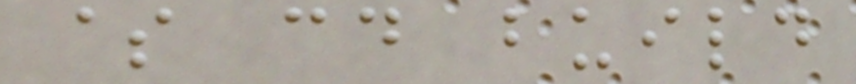$ cd build
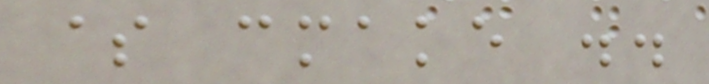$ cmake ..
